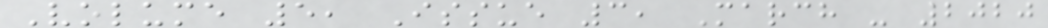Volume 5, Issue 3, March - 2020
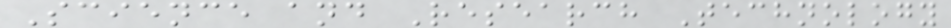Science and Research Technology
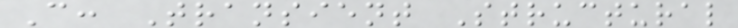C: Transient Structural
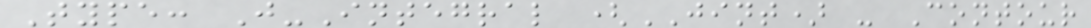Type: J-Integral (JINT) - Contour
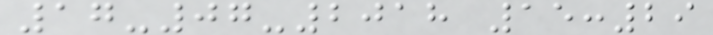17-07-2018 15:29
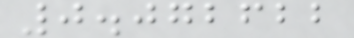0.072622
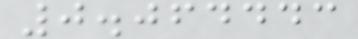0.064443
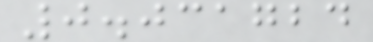0.031724
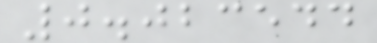0.023544
